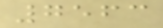7563
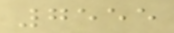7555
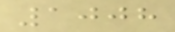1008
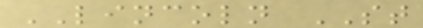LINCOLN ST
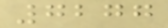7277
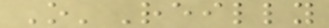O'Reilly
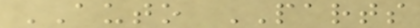AUTO PARTS
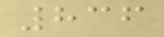836
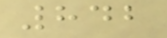842
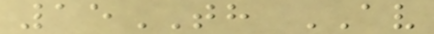15TH AV
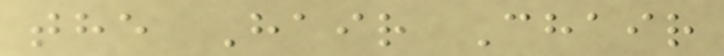the Hair Chair
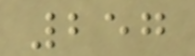257
